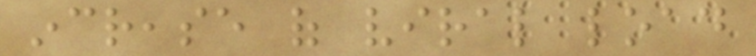increase of viral load
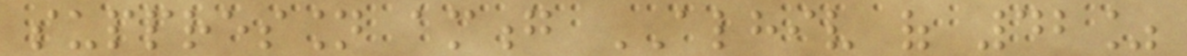suppression among ALHIV of 42%
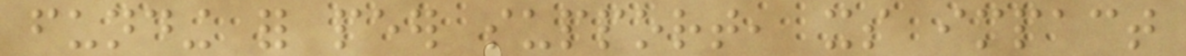funding for peer support, its impact
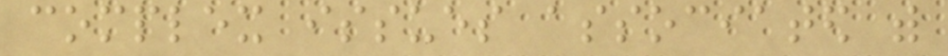complex issues associated with
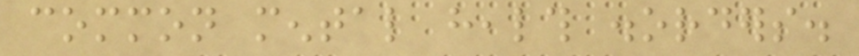common mental health disorders.
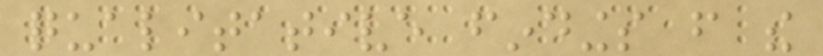qualitative findings from the
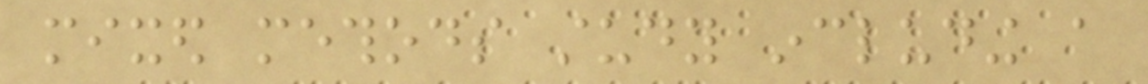mixed methods study including a
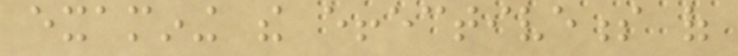examining the effectiveness of
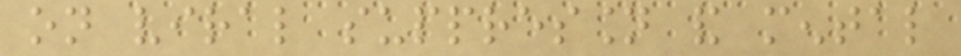on viral suppression and mental
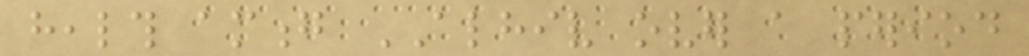health among ALHIV over a period
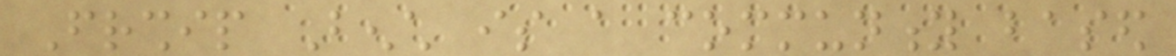Friendship Bench is a community based
